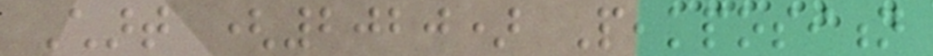Chart (2020) Peakposition
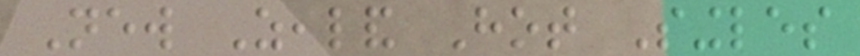New Zealand Hot Singles
